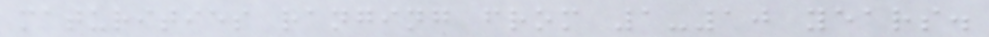maturities ranging from 1-10 years.
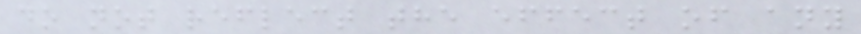do not reflect the effect of any
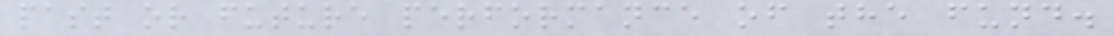past or future performance of the fund.
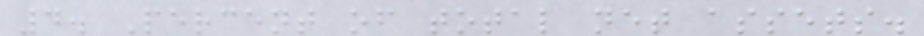4. Percent of total net assets.
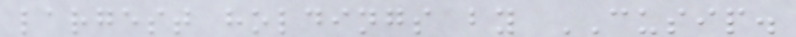largest holdings by CUSIP.
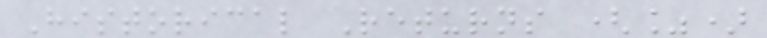Historical Returns (%)
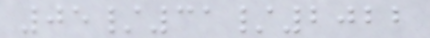05/31/2022
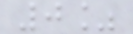0%
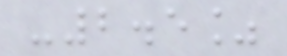-2.5%
